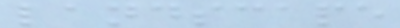landscape
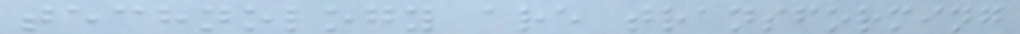technology are transforming
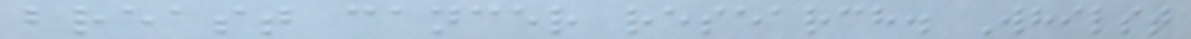breast cancer research. Whilst
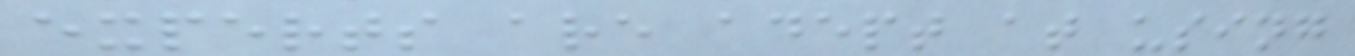experts are adept at using
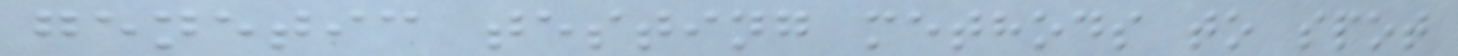genetic testing methods to spot
